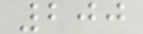200
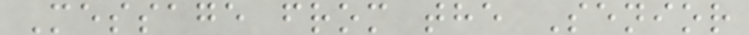Message from the Senior
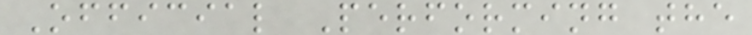Official Performing the
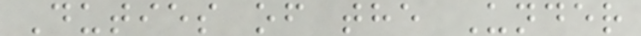Duties of the Under
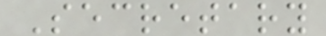Secretary
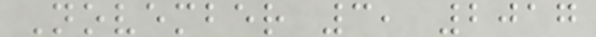November 3, 2017
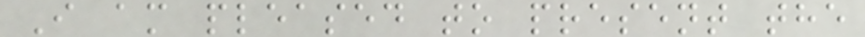I am pleased to present the
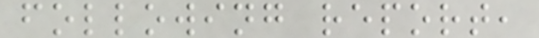following report,
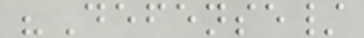"Defense/
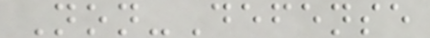Non-Defense
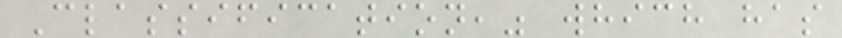Classification," which has
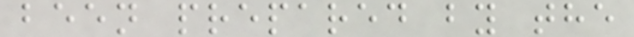been prepared by the
